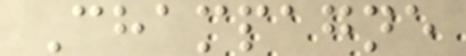Champagne
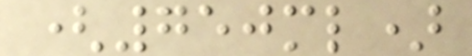(750ml)
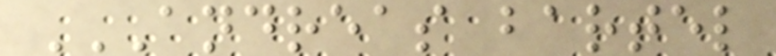ANDREAS BARTEL
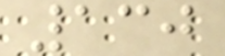130
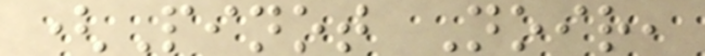(Pinot Noir,
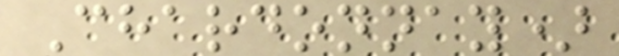Chardonnay)
